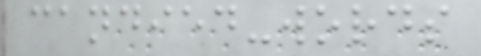candied-words
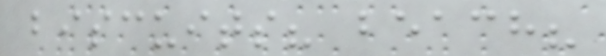biscuits? beach?
